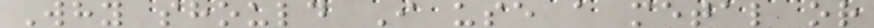Why should I use a metal or
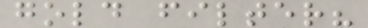gold filter?
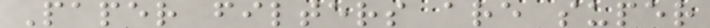Paper filters are super
